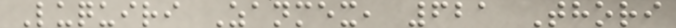Luquiri Zanmex, 621 Thori
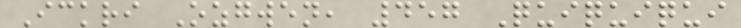Ickri Ozgwen, 457 Quiquiqui
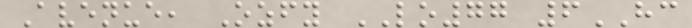Avenue, Ozfy LO77 6HC
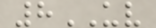8UV
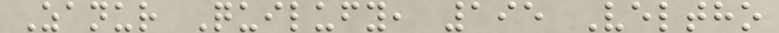Zanur Quilufy, 195 Veltho
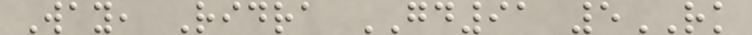Way, Ridra GD91 5RK
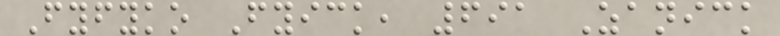Fyfyko Fyick, 691 Zanick
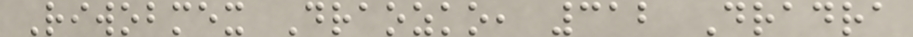Riwobmex Draozko, 312 Dradra
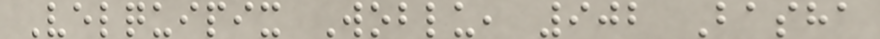Velquipix Woblu, 902 Basha
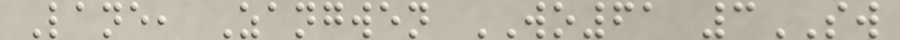Lane, Zangwen WO61 3SW
